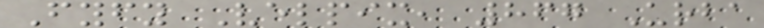Fyfy Velpix, 867 Urba
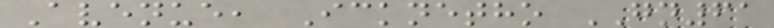Avenue, Icknetho GN61
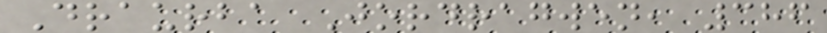Draurba Jordragwen, 386
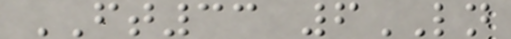FT33 6LN
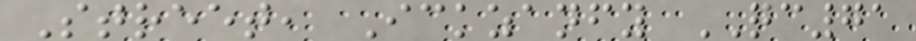Street, Ickzanfy QC71
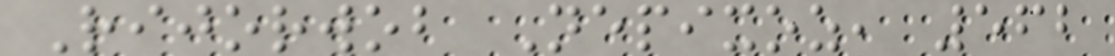Rijorwob Nepixoz, 562
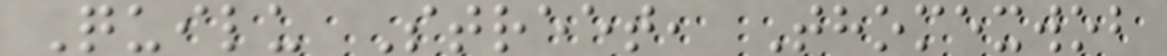Quilu Street, Thomexwob
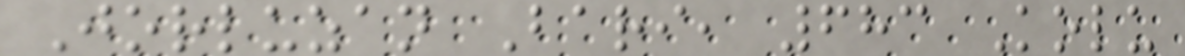Jorluzan Bari, 683 Kolu
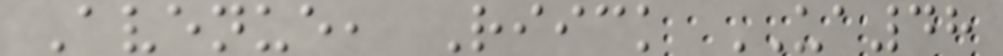Avenue, Riick UA48
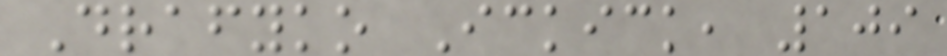Drafyko Ickick, 109
